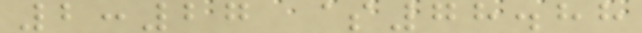2:27 $78.88
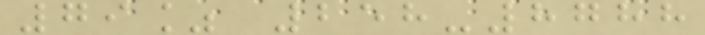79% 258-8788
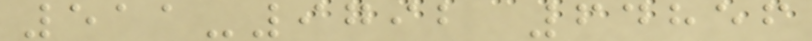511-9792 64856
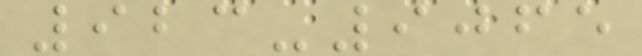923-9065
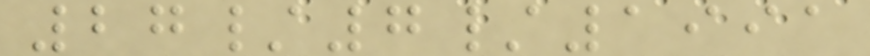27/7/1991
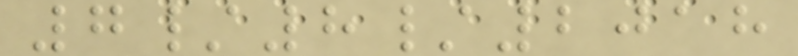7/8/2018
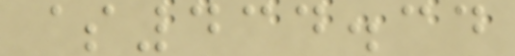$434.34
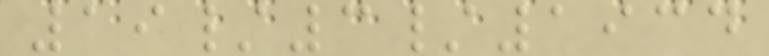19/3/1934
